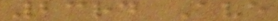23rd Ave
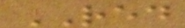RED
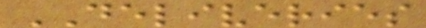DELIVERIES
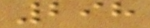298
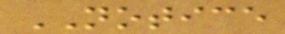NOTICE
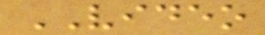VIDEO
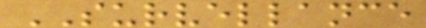SURVELLANCE
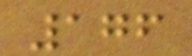176
